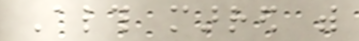Although marred with
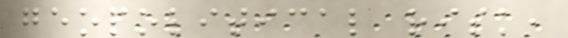geopolitical risk,
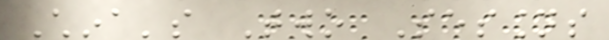China's Two Sessions
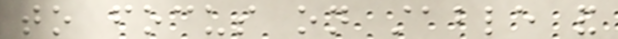to focus on stable and
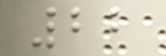22
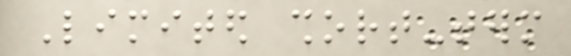Limited short-term
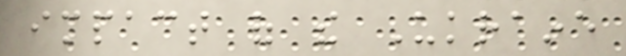impact of the Ukraine
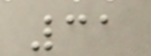31
